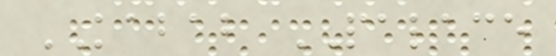KABAB PALACE
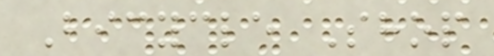Bicycle Shop
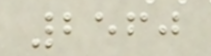2560
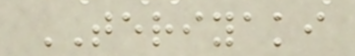TERIYAKI
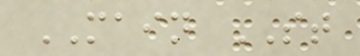MAIN ST
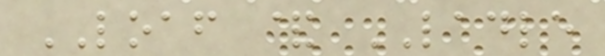LOAF & LADLE
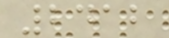2412
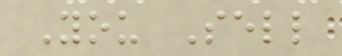You Sell
